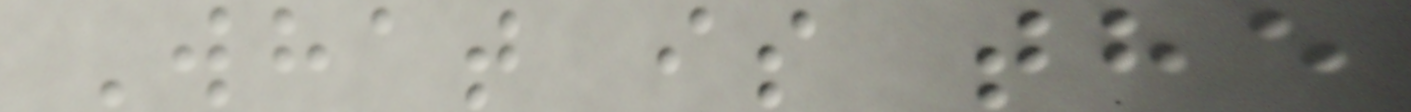What is the
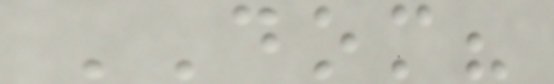DOM?
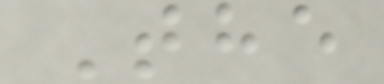The
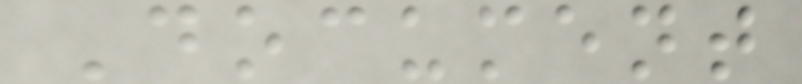Document
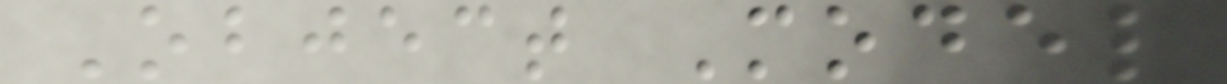Object Model
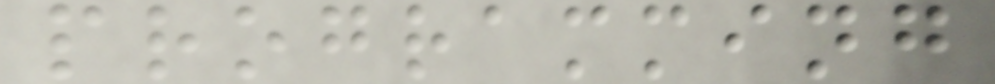programming
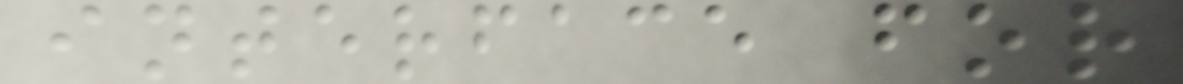interface for
